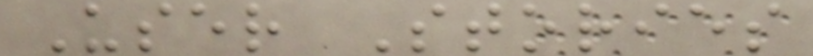User Stories
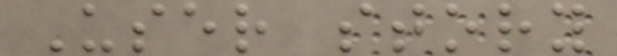User story
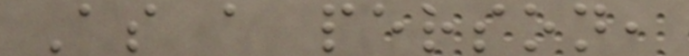As a person,
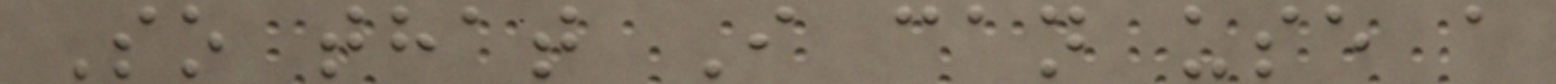So that I can use a
